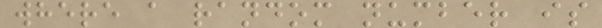where a random number is
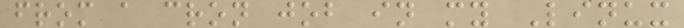from a cron job in my Linux
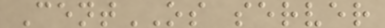CentOS server
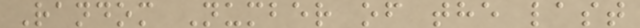Random Number of the last
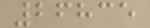26835
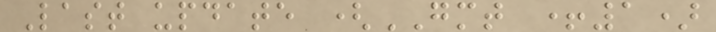Last update (GMT +1)
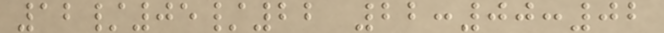12/05/22 22:00:02
